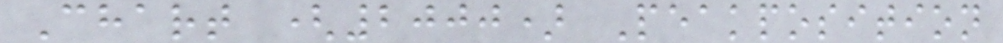Chart (2000) Peakposition
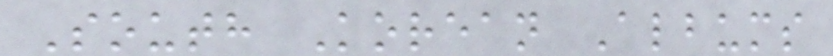South Korean Albums
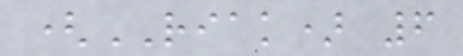(RIAK) 6
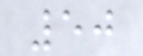50
